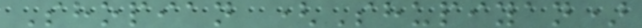Shopian (Shupiyan)
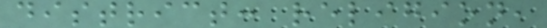district: religion,
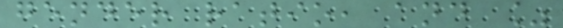gender ratio, and %
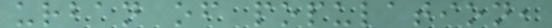urban of population,
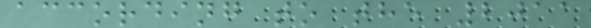according to the 2011
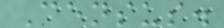Census.
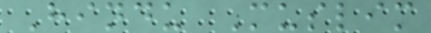Hindu Muslim
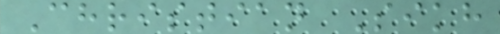Christian Sikh
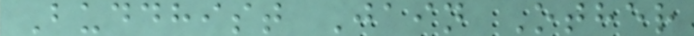Buddhist Jain Other
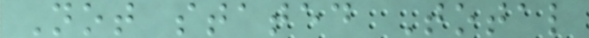Not stated Total
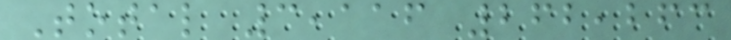Total 3,116 262,263
